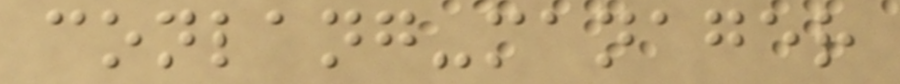conlang-manager
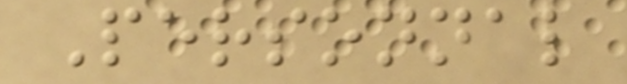Personnal
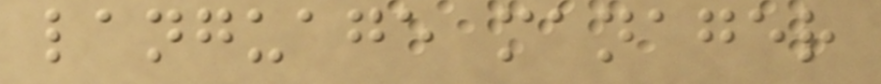language manager
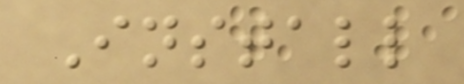Install
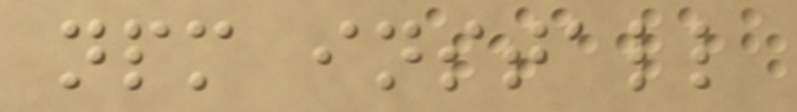npm install
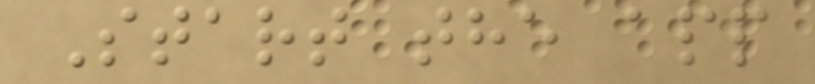Start the app
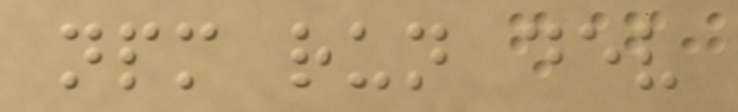npm run dev
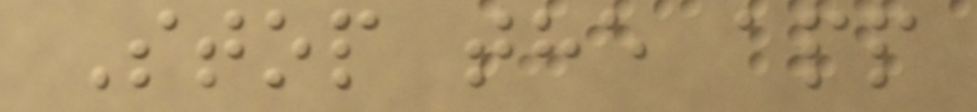Stop the app
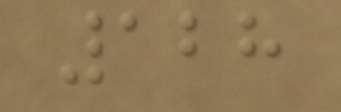128
